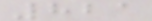821
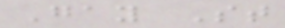Gay St
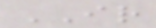IR
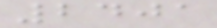2401
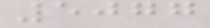5077
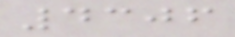4306
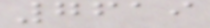7619
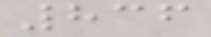836
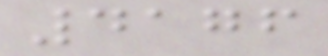4176
